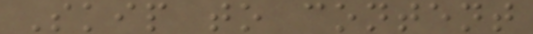Skip to content
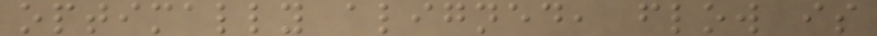optimally aligned, flow is
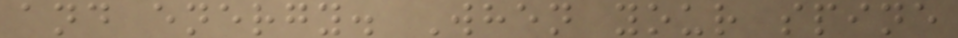and energy. When your spine
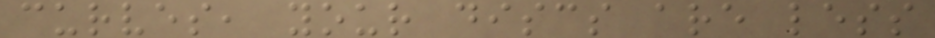curves, your discs are less
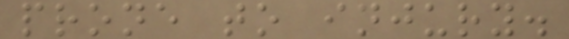prone to injury.
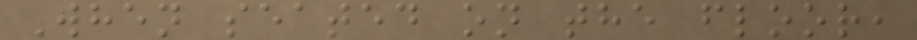When seated on the floor,
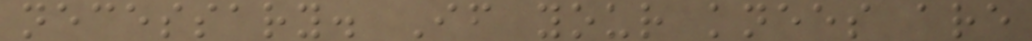necessary. If your knees are
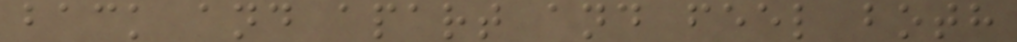back and apart and feel both
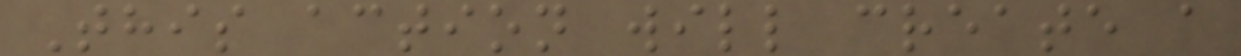This action will create a
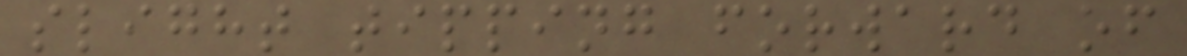slight tipping forward of
